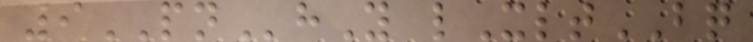9PNhY lXltBQ
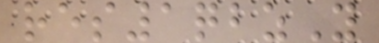res1qbzY
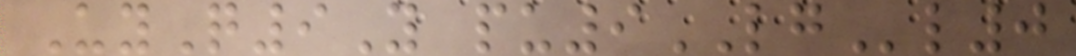UyQ9Y pu9LGl0
